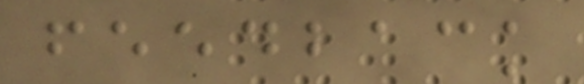feedback
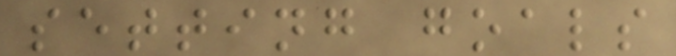setting goals
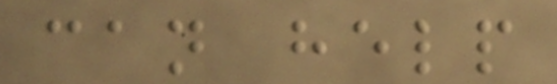can help
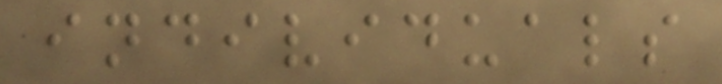individuals
